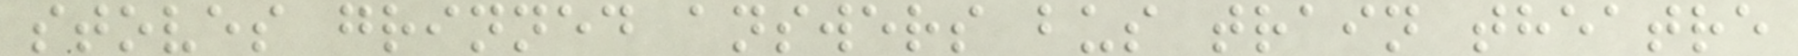stoves grinned answers bus train theatre
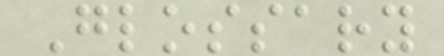Glossary
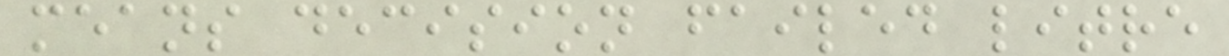means decision failed litre
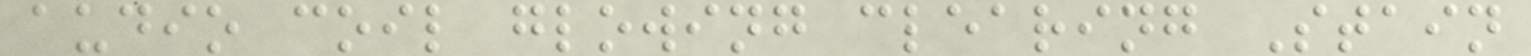audio coil glowing clearing Stain
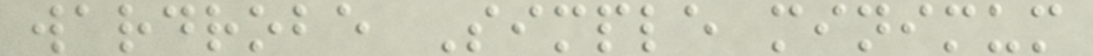wardrobe Simple minimum
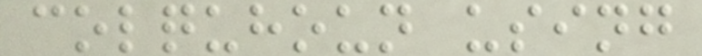colquhoun using
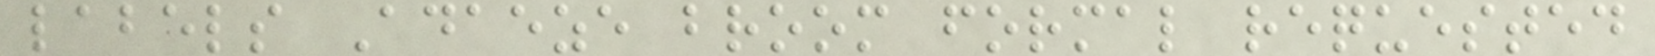labels Adaeze broom formal requested
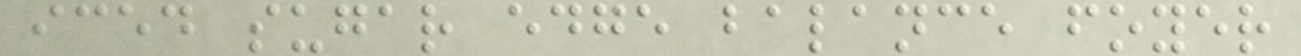iced sugar edge balance foyer
